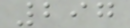297
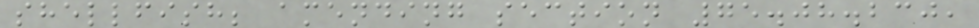shellfish; amending section 75.08.230,
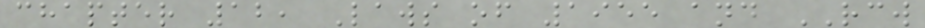chapter 12, Laws of 1955 and RCW
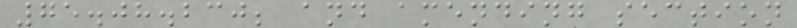75.08.230; and amending section
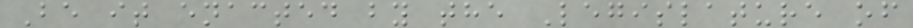Be it enacted by the Legislature of
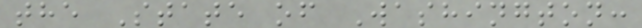the State of Washington:
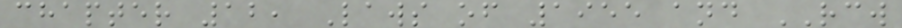chapter 12, Laws of 1955 and RCW
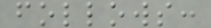follows:
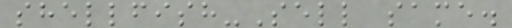shellfish-Sell same.
